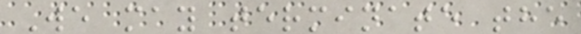We may terminate the
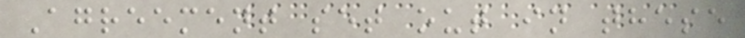Agreement set out in these
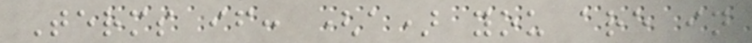Terms if: (a) you are in
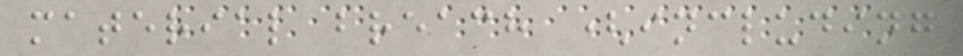material breach (including
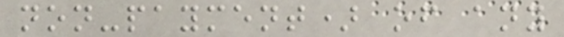non-payment) of any
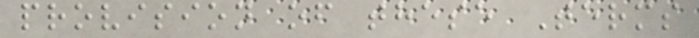provision of these Terms
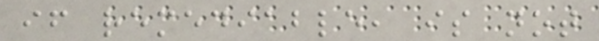if remediable, is not
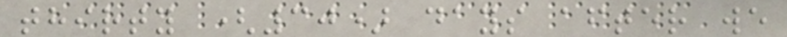thirty (30) days after we
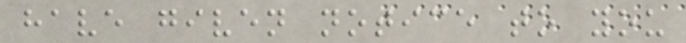have given notice to you
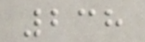238
